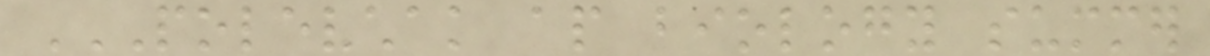POLEVCHAK AP BIOLOGY SUMMER
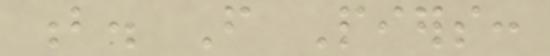b. From Piers:
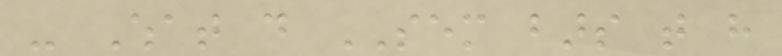- What do SEM bars that have
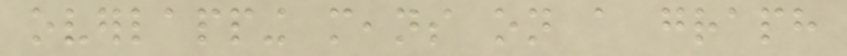overlapping means on a graph
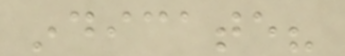indicate?
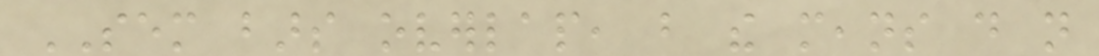SEM bars overlap, but the means do not
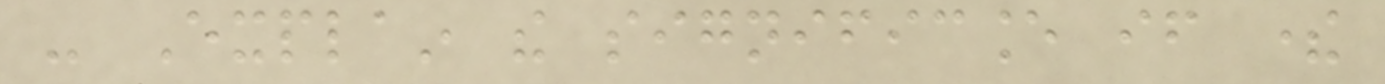- Explain the significance if there
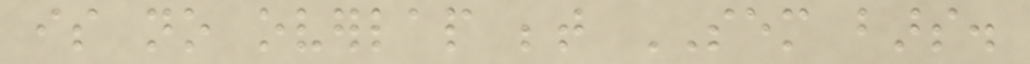is no overlap between SEM bars.
